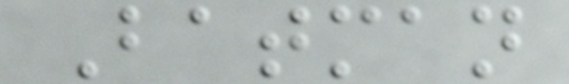Batman
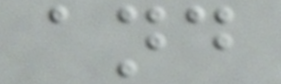and
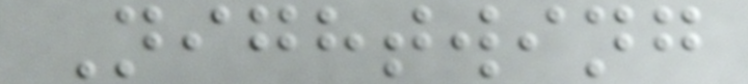Nightwing
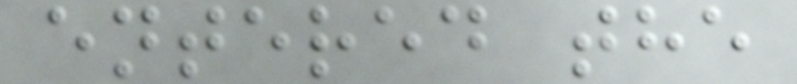entered the
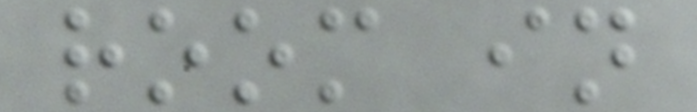room in
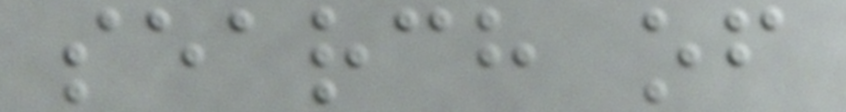search of
